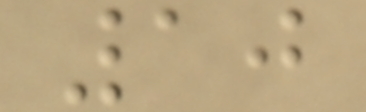10
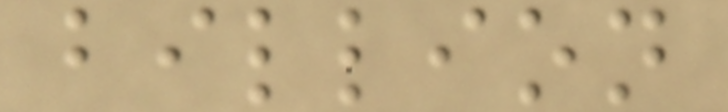billion
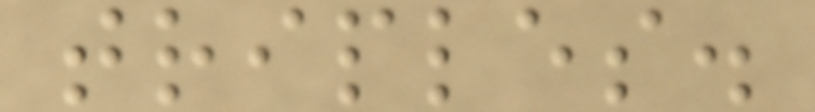triples.
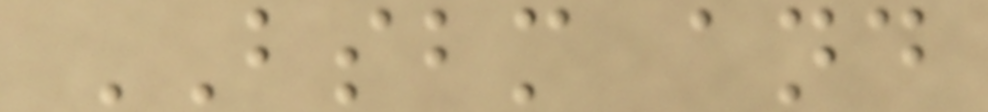BSBM and
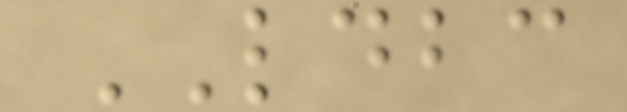LDBC
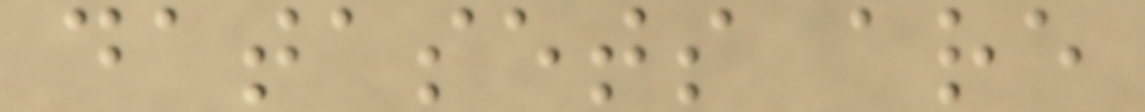datasets are
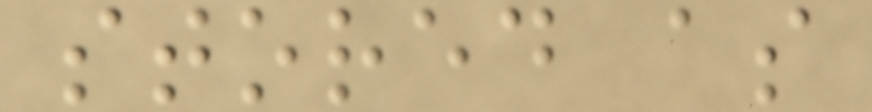stored as
